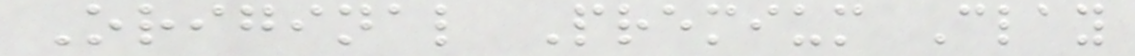Original Premium Clay
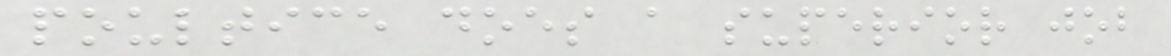poultice does a superior job
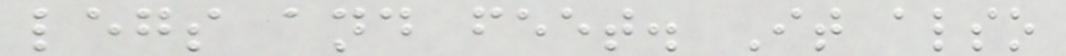legs and feet. It also
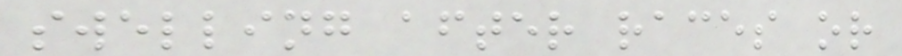swelling after races or
